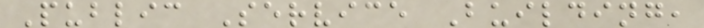Public Service Building,
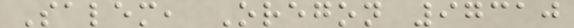Salem, Oregon 97310
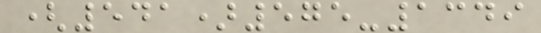(541)575-1349
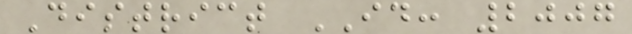District ID: 2007
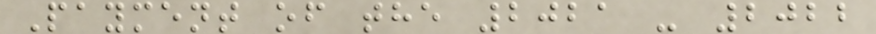Payment of the 2021 - 2022
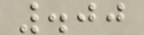.00
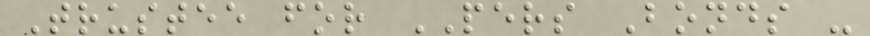Trustee for PERS Bonds -
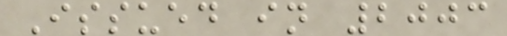Issued in 2003
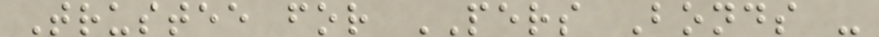Trustee for PERS Bonds -
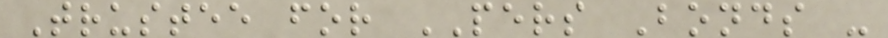Trustee for PERS Bonds -
